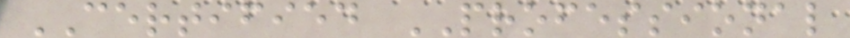CERTIFIED PROFESSIONAL
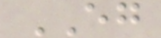EG
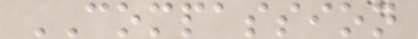COMPASSION
